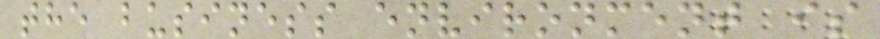the business environment is
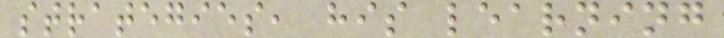strategies, his learning
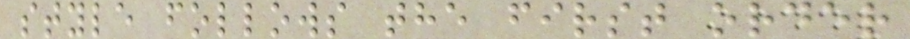style follows the first order
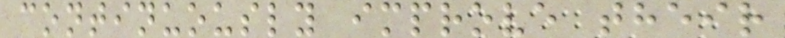continuously improve their
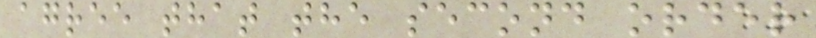agree that the second order
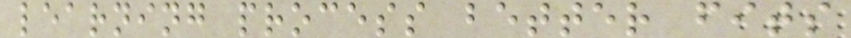learning process better fits
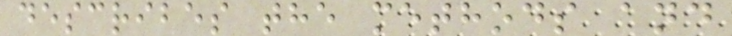describes the methods and
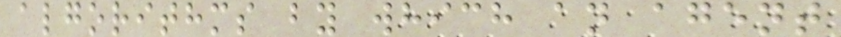algorithms by which an agent
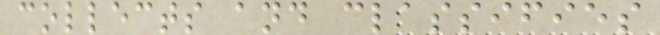collects and classifies
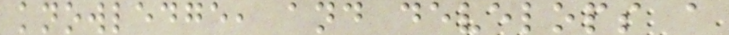knowledge, and develops a
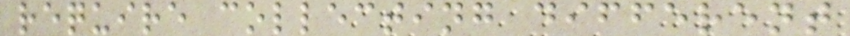require collecting different
